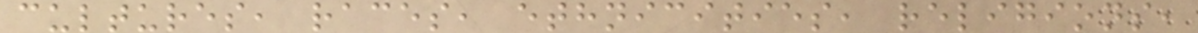cultures, races, ethnicities, religions,
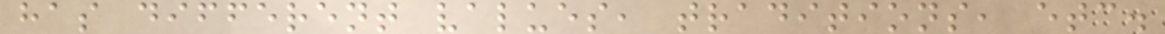has different values, traditions, etc.
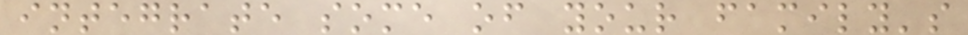integrate some of your family's
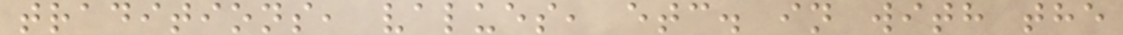traditions, values, etc. in with the
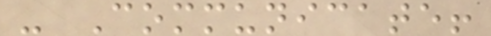- Communicate!
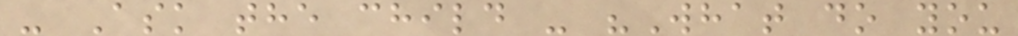- Ask the child - "What do you
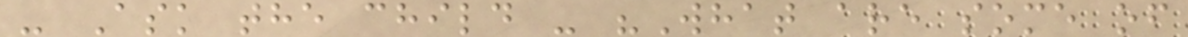- Ask the child - "What are some of
